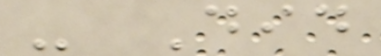- Did
